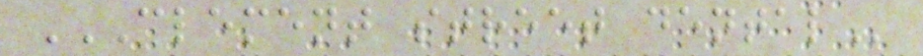CLEMENT STREET DENTAL
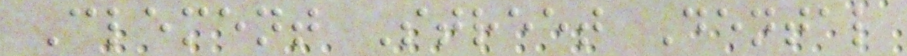Clement Street Dental
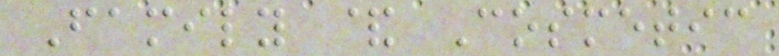Family & Cosmetic
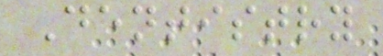Dentistry
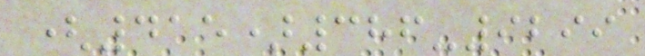(415)386-9299
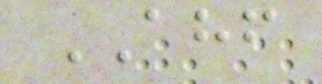AHF
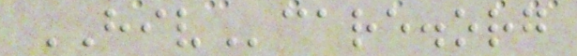HIVcare.org
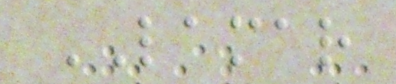LAMAR
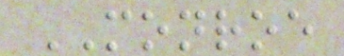MONROE
